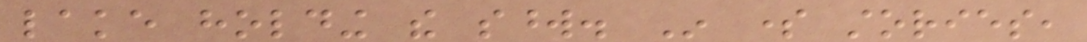lake holding the sword. In some stories,
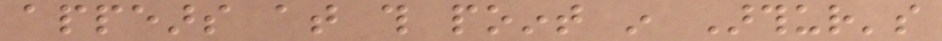appears at this point in Arthur's
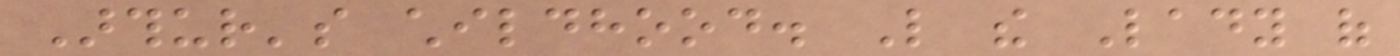Arthur's childhood. Like the Lady of
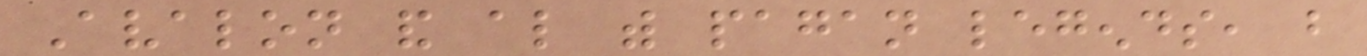Avalon and also with pagan legends, but
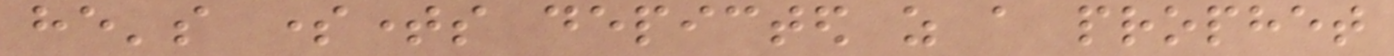he's sometimes depicted as a prophet
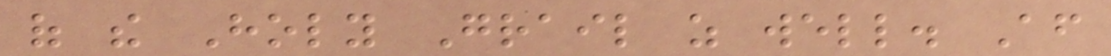of the Holy Grail as well. After
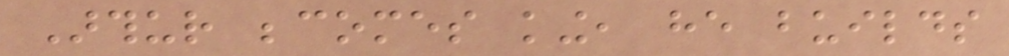Arthur becomes king, he builds
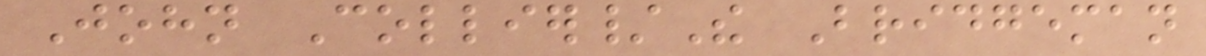John Collier/The Bridgeman
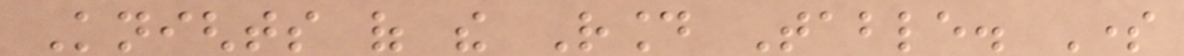Knights of the Round Table. Some
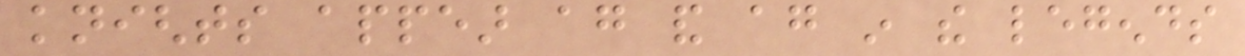knights appear again and again in the legends
